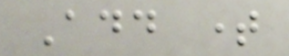Add time
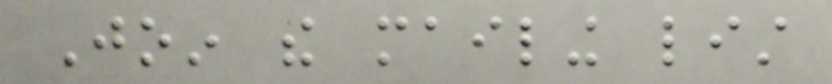Join the mailing list
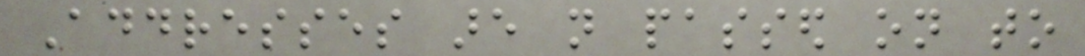Addresses are not passed on to
